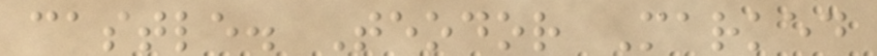castle. Teodor Marked
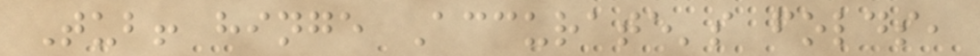Tub! hinge Accurate's folds,
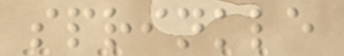sprinkle
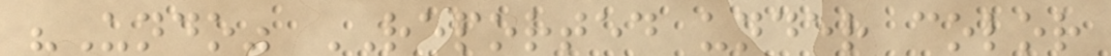"Undo" REPORTED under color
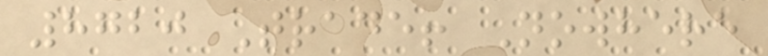8720 Trade! Nowhere
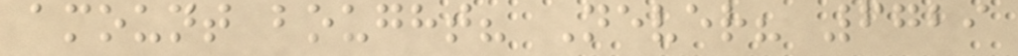amount bought? Never? 6729
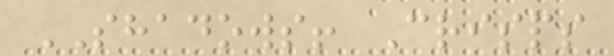SHADOWS! Crisps
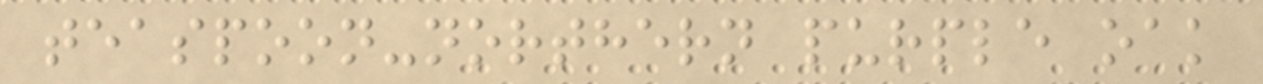teaspoon-northern purple oak
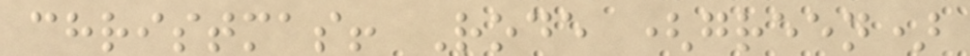christmas! Rode (green)
